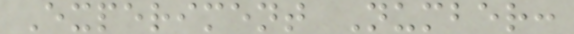Experiment Number:
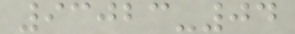93023-04
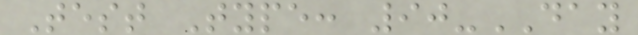Test Type: 90-DAY
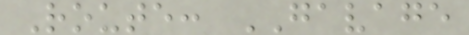Route: GAVAGE
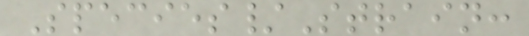Species/Strain:
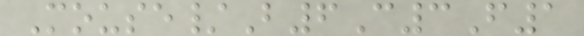Mouse/B6C3F1
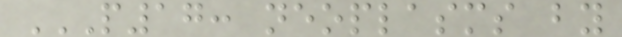P17: NEOPLASMS BY
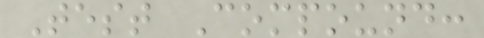Test Compound:
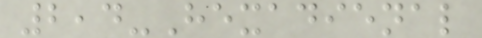2,4-Hexadienal
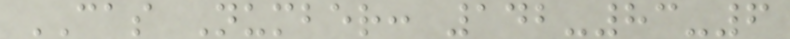CAS Number: 142-83-6
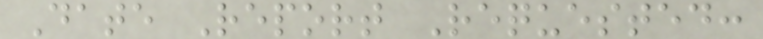Date Report Requested:
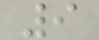9
